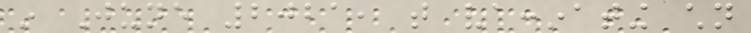in June 2021, that vaccinating children
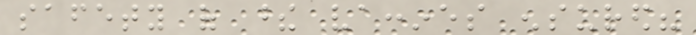safety of these vaccines ensured?
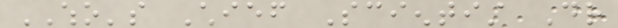WHO's Chief Scientist Dr
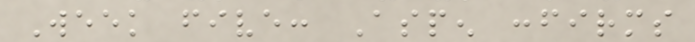Week five: Aspen confirms
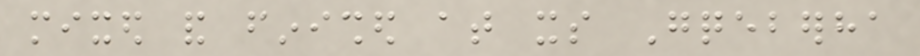mixed and finished at its Gqeberha
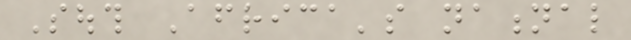South Africa's national
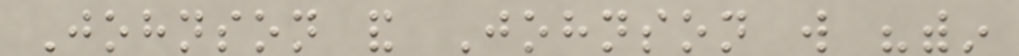Johnson and Johnson will "within
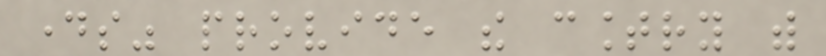days" provide the country with
